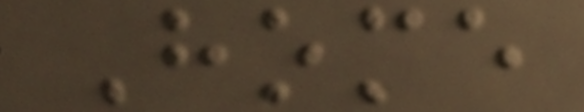Home
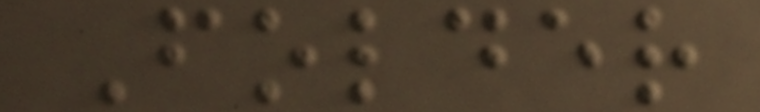Folder
